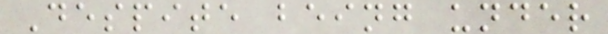Despite being under
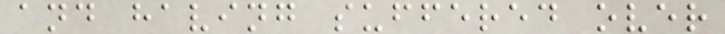and having suffered over
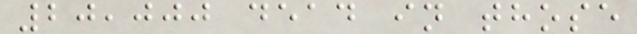20,000 dead in those
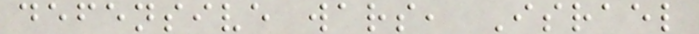defensive wars, Israel
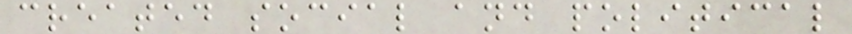created social and political
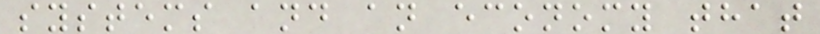systems and an economy that
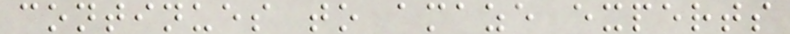continues to amaze experts
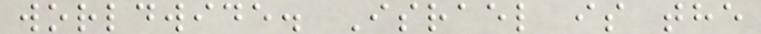worldwide. Israel is the
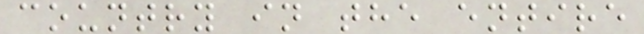country in the entire
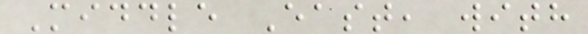Middle East, with
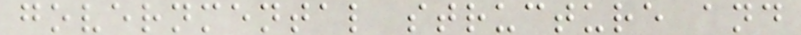governmental structure and
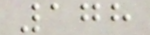178
